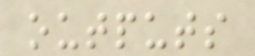outputs
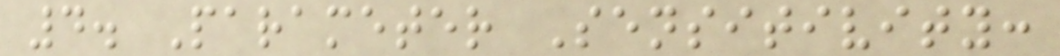4. Parameter Sensitivity:
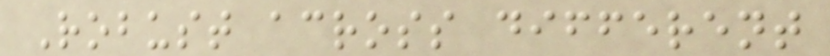Robust across different
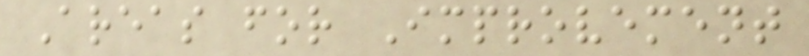Areas for Improvement
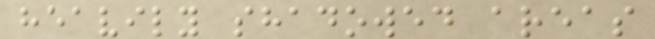heavily shadowed areas
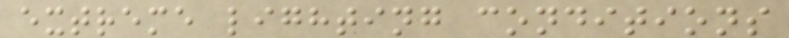extreme lighting conditions
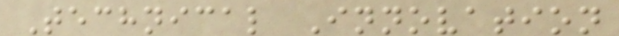Technical Innovation
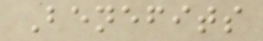Benefits
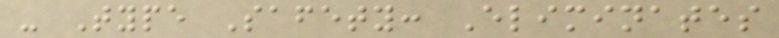- Type Safety: Eliminates
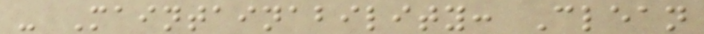- Maintainability: Clean
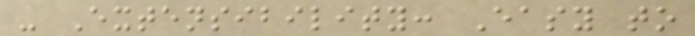- Extensibility: Easy to
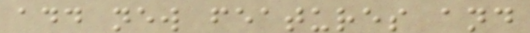add new features and
